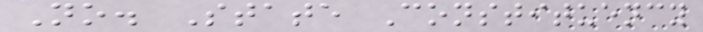No. State Constituency
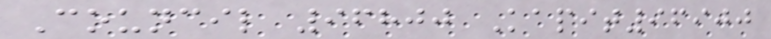Council 96800 Kapit96900
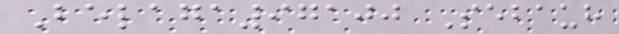Belaga97100 Sebauh
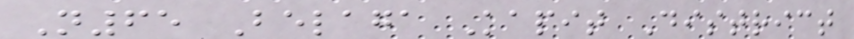N65 Belaga Kapit District
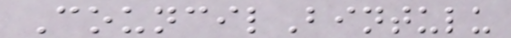CouncilBintulu
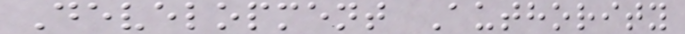Development Authority
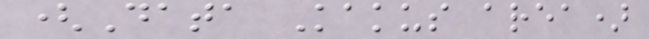(Data Kakus area)
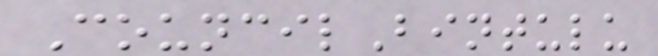CouncilBintulu
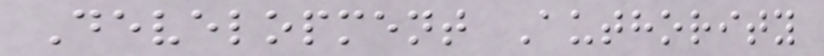Development Authority
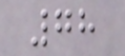78
